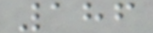186
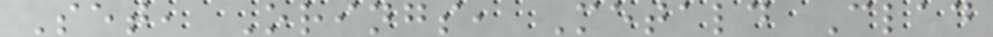Set, Orings, Metald Clad
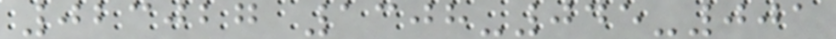023027 1308-045-001
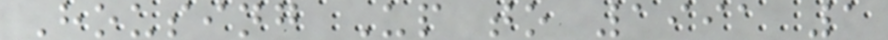Housing Up to 1991 1
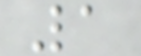1
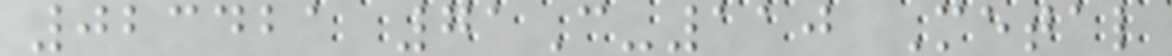023421 71C-110 Metal
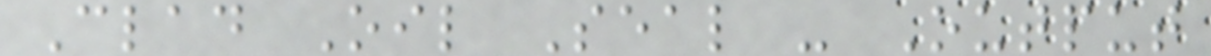Clad Oil Seal - Output
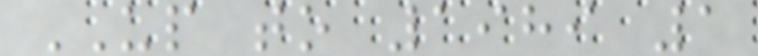UP to 1989 1
